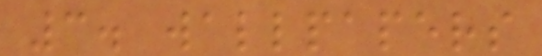3. wallpapers
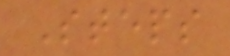Steps
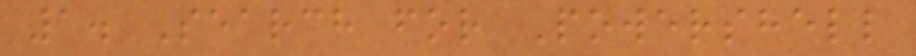1. Search for Powershell
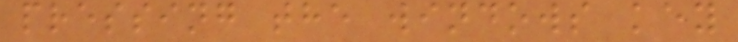pressing the windows key
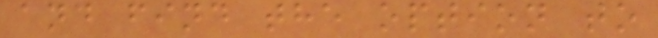and find the option to
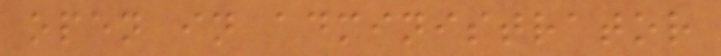open in administrator
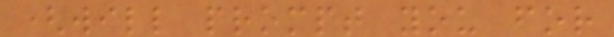(will prompt you for
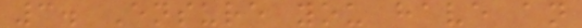3. Ensure you have an
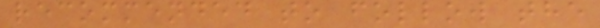recommended to follow the
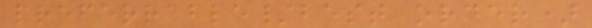preferrable/best order)
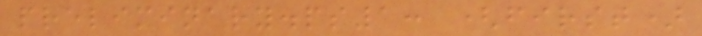preliminary.ps1: (first)
